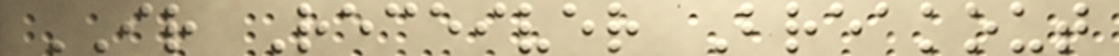IR Receiver Breakout
